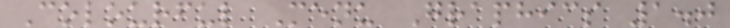Colourful Menu Graphics 1.0
